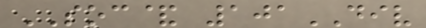SOC& 101DIV
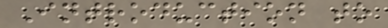Introduction to
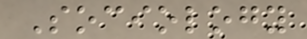Sociology
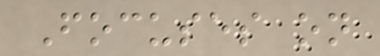Focuses on
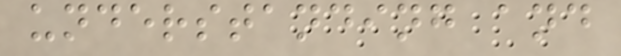understanding and
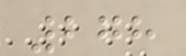278
